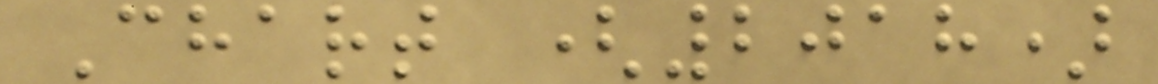Chart (2018)
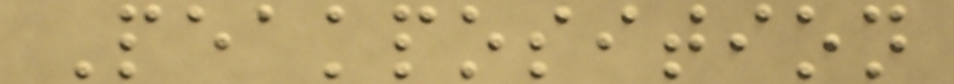Peakposition
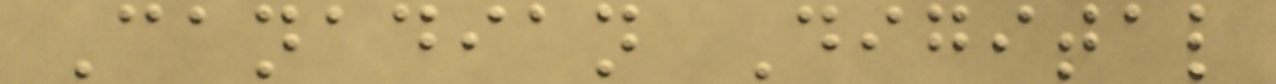Canadian Digital
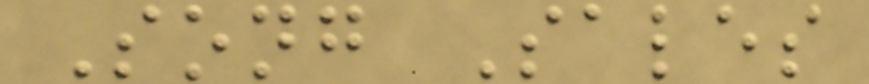Song Sales
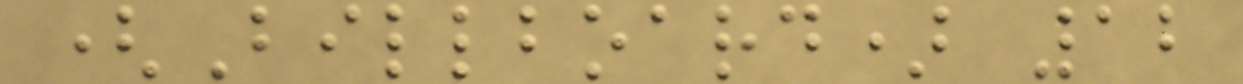(Billboard) 12
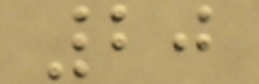20
